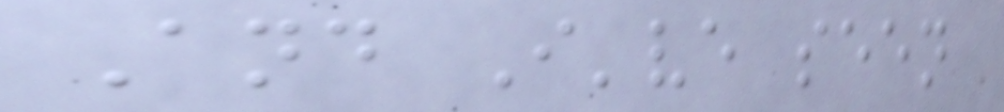And I've seen
